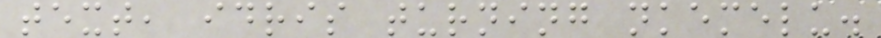text, idris turning nkemelu.
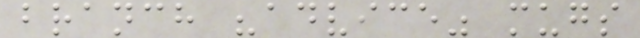branch "advice" mugs
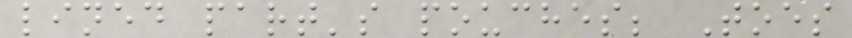lined part's pouches; Toes
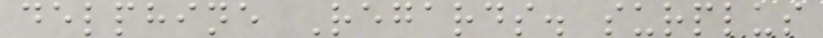delphine Regards. surplus
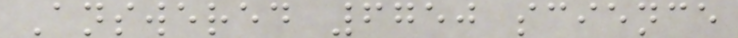Answered 6750 science
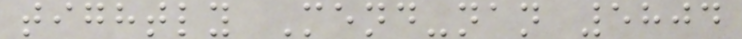tightly Mend-nan 5804
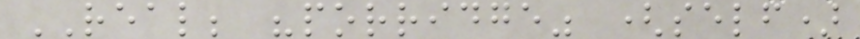REAL; "porridge" (self)
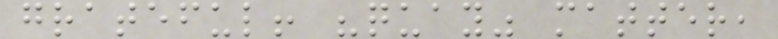grateful! "quay" matter,
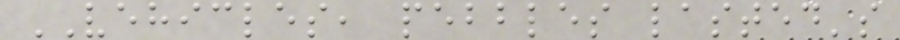VEHICLES, pebbles lasted's
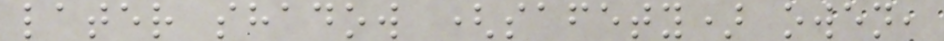later shadow (safety) owen,
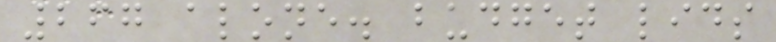267 alone. budget lids
